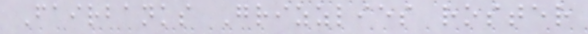Fairbanks Grizzlies roster
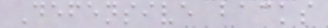Defensive backs
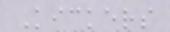Kickers
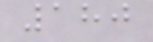180
